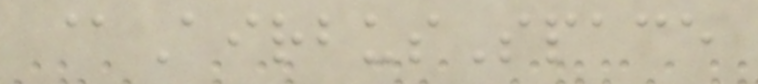@AirbusSpace
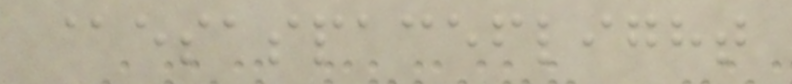@esaspaceflight
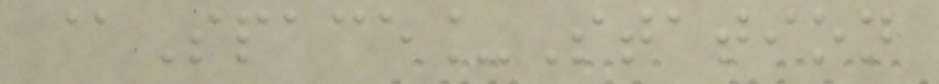@Space_Station
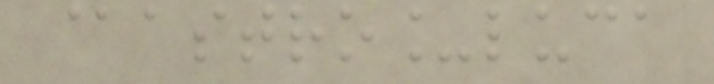@astro_luca
